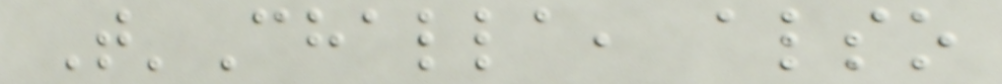T'Challa, also
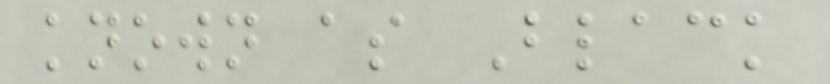known as Black
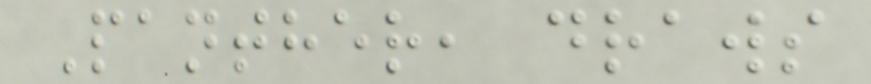Panther, draws
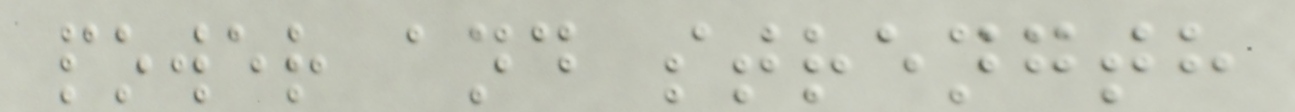power and strength
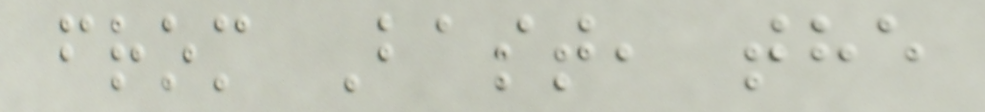from Bast, the
